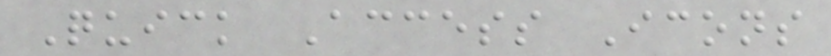Quick Access Icons
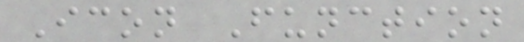Icon Function
